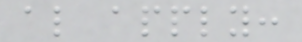also apply:
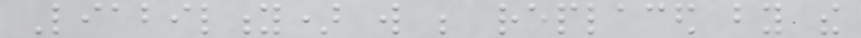Liability) will be replaced by the
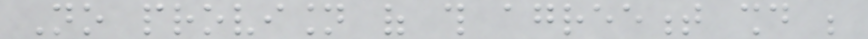No provision of this agreement should be
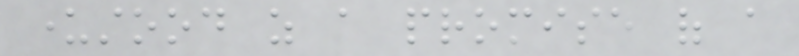understood as a promise of a
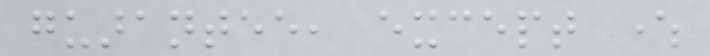guarantee, except where
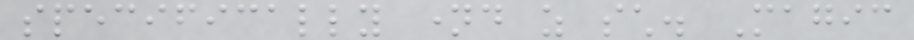specifically named as such. Magic
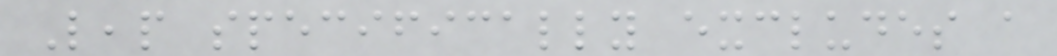Leap specifically excludes a
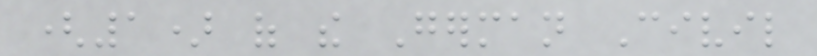(1) of the German Civil
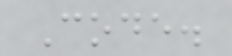Code.
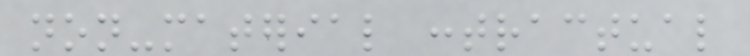non-material contractual
